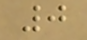0
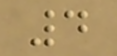4
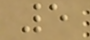5
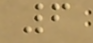6
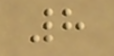8
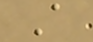A
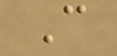C
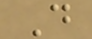D
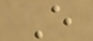E
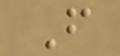F
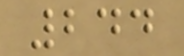244
